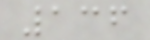136
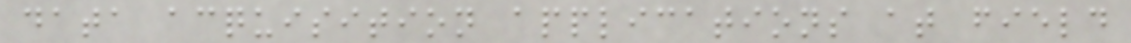data acquisition applications at field
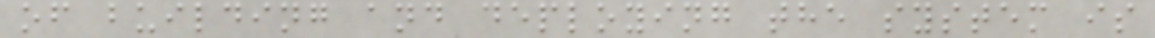of building and deploying the system is
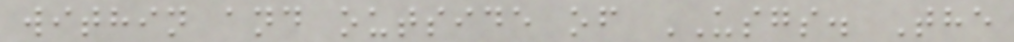within and outside of USGS. The
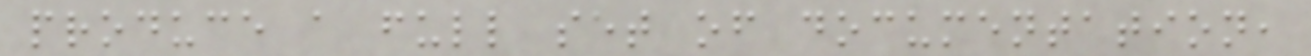produce a full set of documentation,
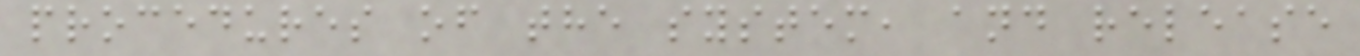procedures of the system, and release
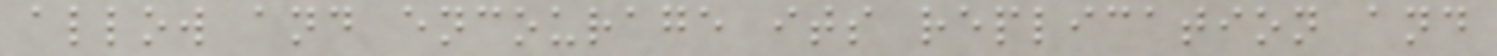allow and encourage its replication and
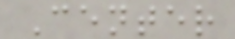Center
